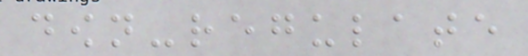down-regulate
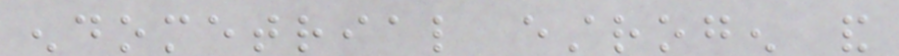endometrial estrogen and
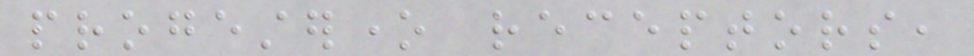progesterone receptors,
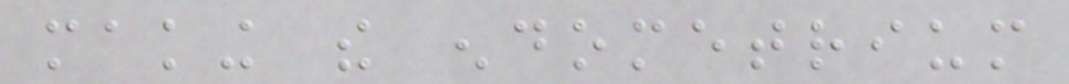making the endometrium
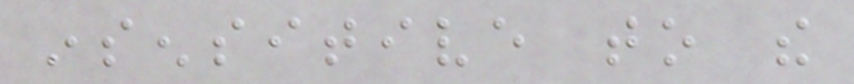insensitive to the
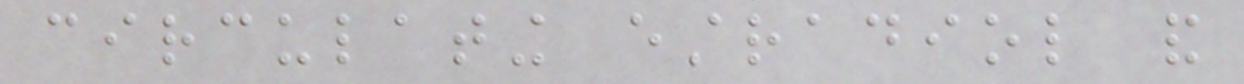circulating estradiol and
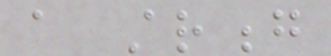a strong
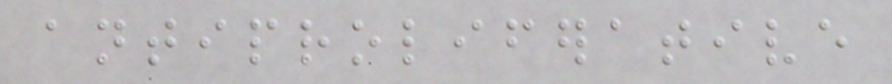antiproliferative
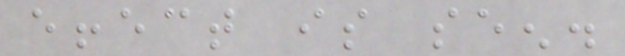effect is seen.
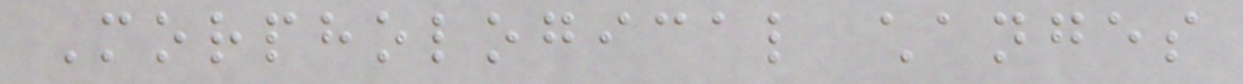Morphological changes
